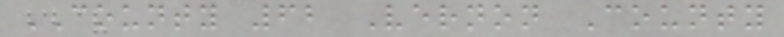COUNTY 62 Vernon County
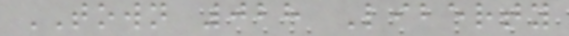TOWN 028 Liberty
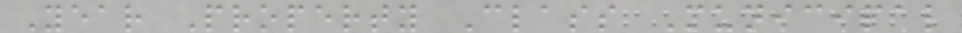Year Property Class Municipal
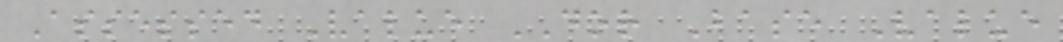Assessed Value DOR Base Value
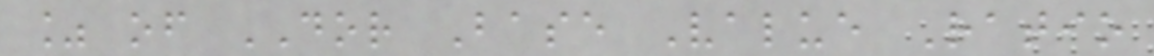% of DOR Base Value Ratio
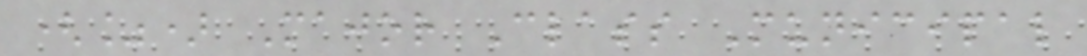(%) Major Class Municipal
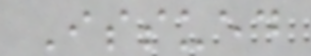Issued
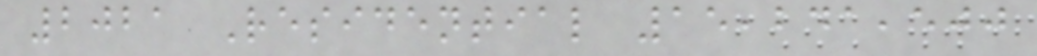2021 Residential 15,241,500
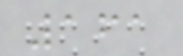161
